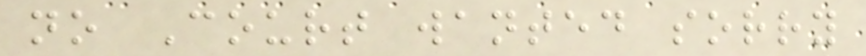no Court wanted sorry
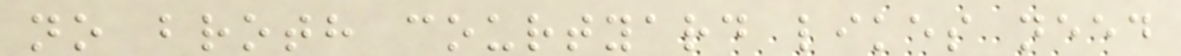no broth courtyard likes need
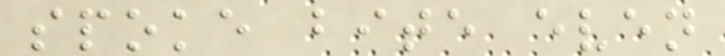spoke bite even
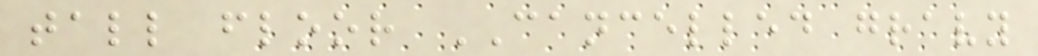tall floor CANCELLED gravy
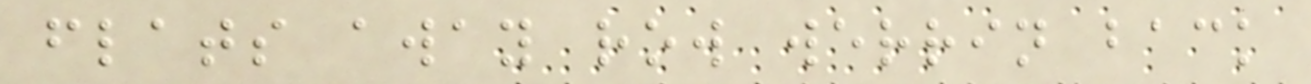flats away row werrin back
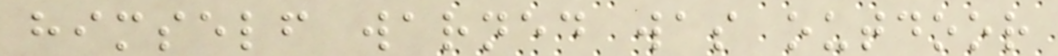himself warned was outdoor
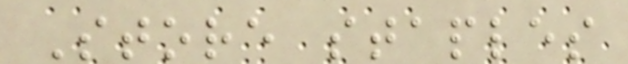Store staples
